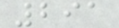291
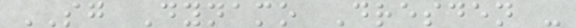SG Dynamo Dresden -
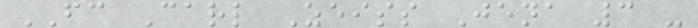FC Carl Zeiss Jena 3 -
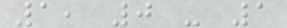1, 0 - 1
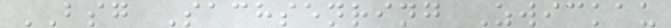BSG Sachsenring Zwickau
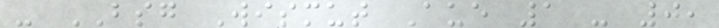- BSG Wismut Aue 1 - 0,
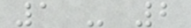1 - 2
